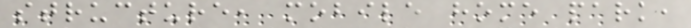structure, mobile home park,
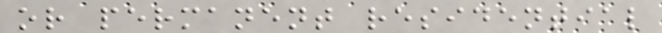or permanent residential
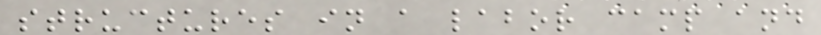structures in a labor camp and
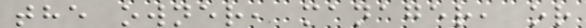the owner, manager, or
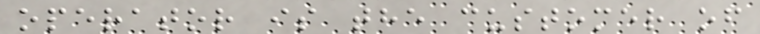operator is the customer of
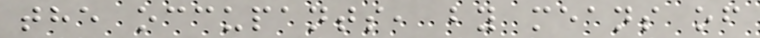the occupants, by means of
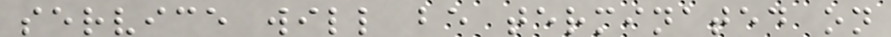service will be terminated on
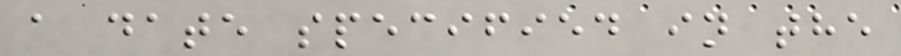a date specified in the
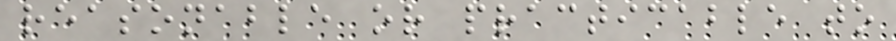reasonable or practicable to
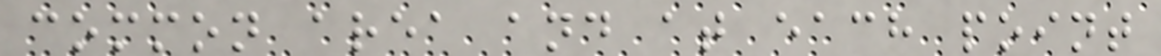common area and at each point
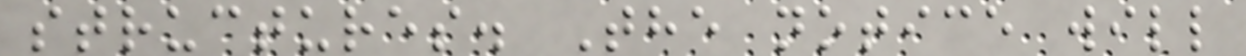structures. The notice will
